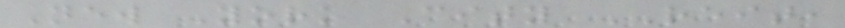New York City REIT,
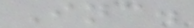Inc.
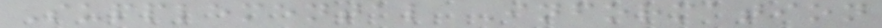Supplemental Information
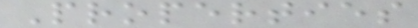Properties
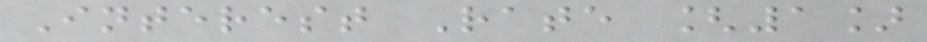Interest Rate [1]
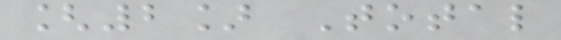[2] Total
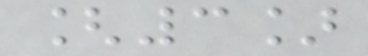[3]
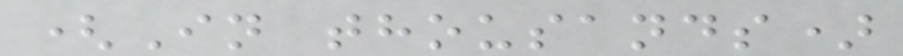(In thousands)
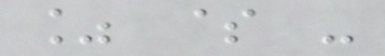% $ -
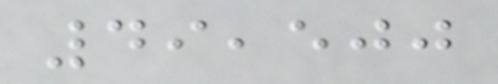49,500
